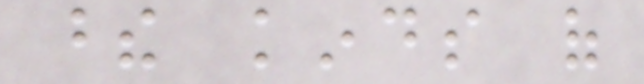these kinds of
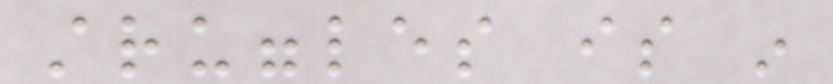struggles is in
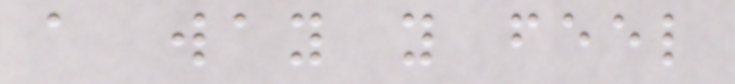a way you feel
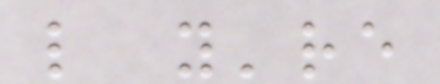like you're
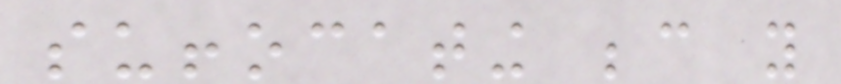suffocating because you
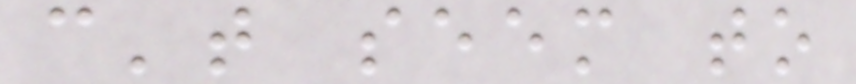can't seem to
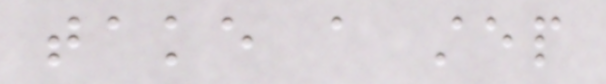take a step
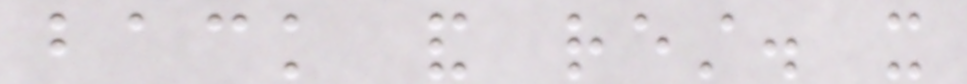back and rest. it
